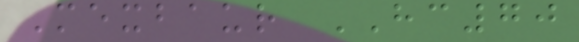Mexbaur HC70
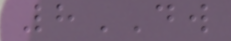8DW
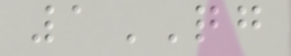1QG
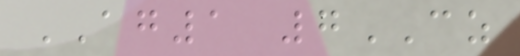AG1 7CZ
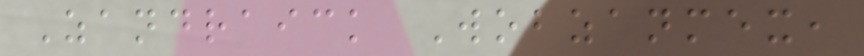Zandraick Wobzanmex,
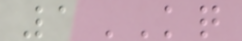1KQ
